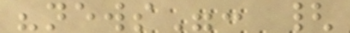"news": {
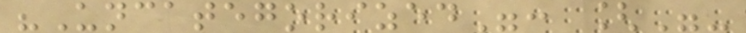"Uncategorized": ["-
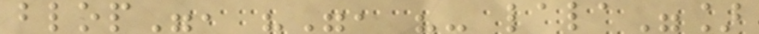blop", "", "- lala"]
